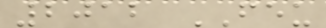2012 FEU
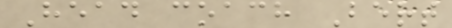Head coach Bert
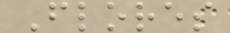Flores
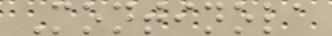Montinola
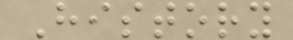History
